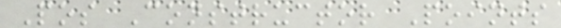Pos Constructor Points
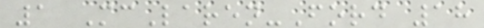1 McLaren-Ford 18
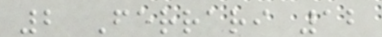2 Ferrari 12
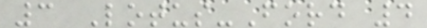3 Lotus-Ford 4
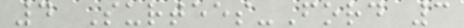4 Surtees-Ford 3
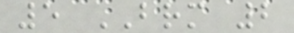5 BRM 2
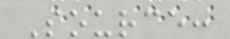Source:
